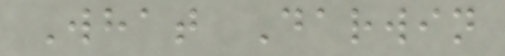What Darwin
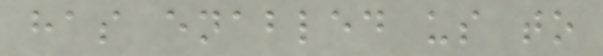has enabled us to
